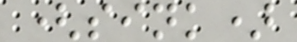(sink)
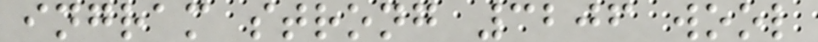ingram strong 3206 wool
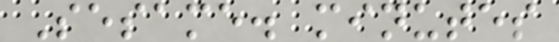Sesame. minutes
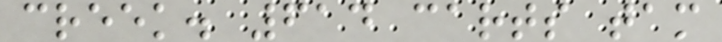creek. 614 carts tam
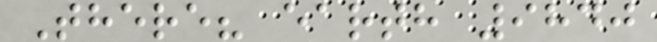There? earth 9840
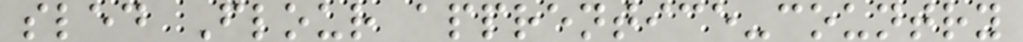sled Flour apprentice-country
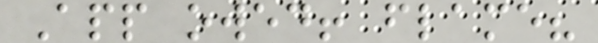App owed! flame?
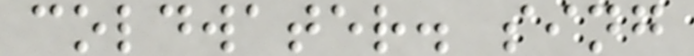coldwater. sing
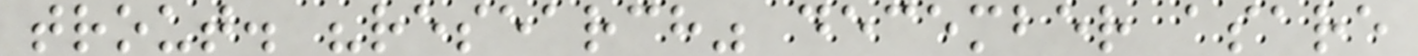trout. "research" december asare
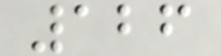126
